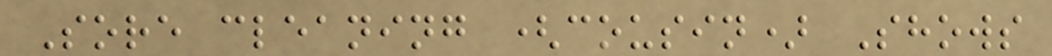Sore cleaning (cousin) Shows
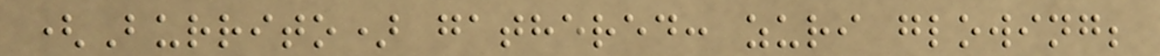(Burrito) gathered: zuri glowing;
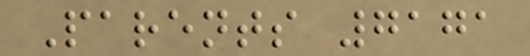Parents 7171
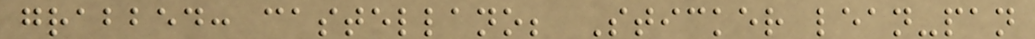grabbed: castellano; Sticker lean-pan
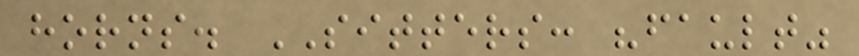horns. SITTERS: "fault"
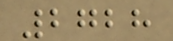2728
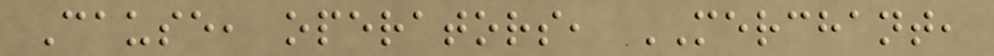Cause, operators, MERCHANT,
